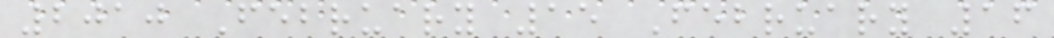2010 February 15 February 16
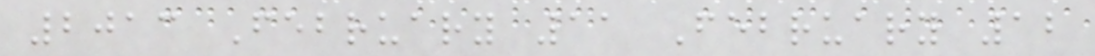2013 February 11 February 12
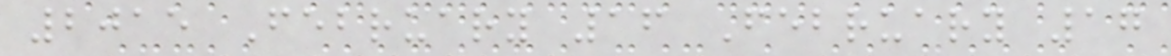2015 February 16 February 17
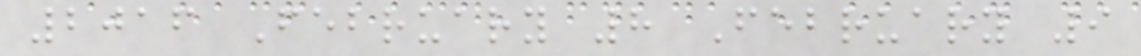2016 February 8 February 9
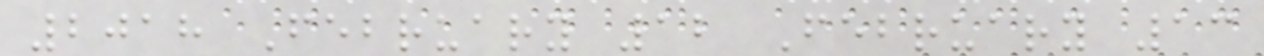2018 February 12 February 13
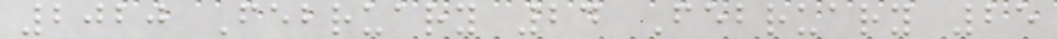2020 February 24 February 25
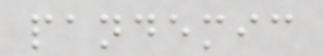pandemic
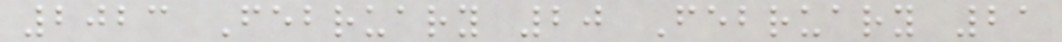2023 February 20 February 21
